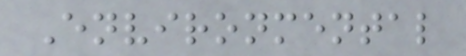Environmental
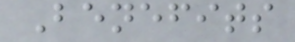Benefits
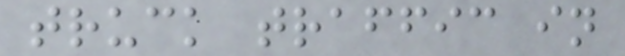truck traffic in
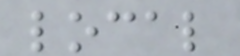local
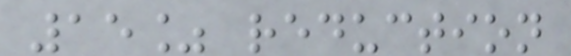15% reduction
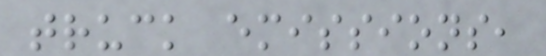truck emissions,
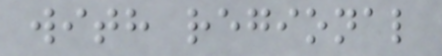with regional
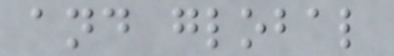and global
